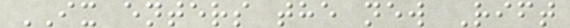IX enters the new Rift
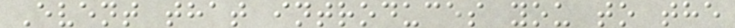Event that introduces you to the
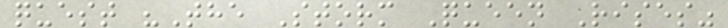quest "The Storm Queen Rises"
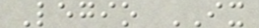Legio IX
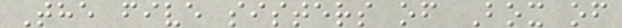The five sisters of Box of
